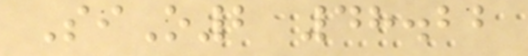SiO2 48.22
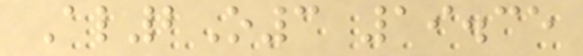Al2O3 19.35
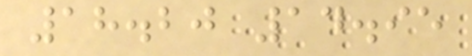18.20 14.95
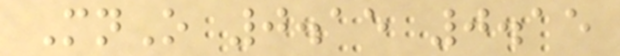MnO 0.15 0.15
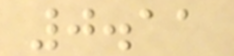0.11
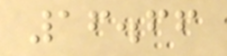16.66
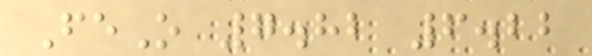FeO 7.82 6.22
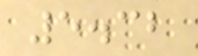5.32
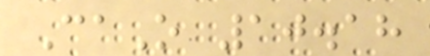CaO 10.18
